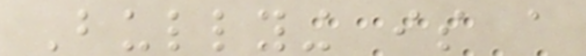Bullying is a
